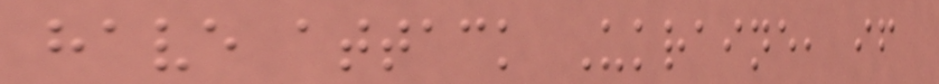have attack Ukraine, if
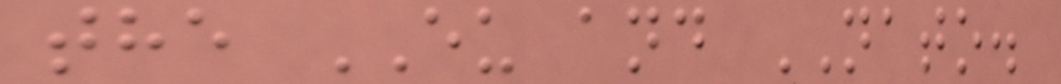the EU and NATO.
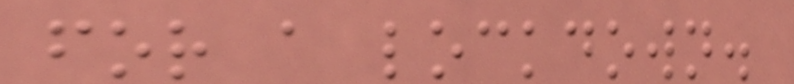for a lockdown.
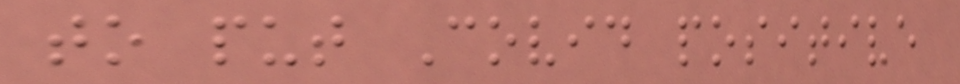to put Covid positive
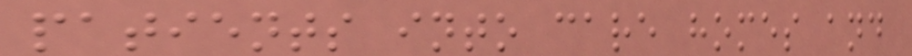patients into care homes and
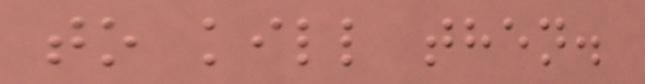to kill then.
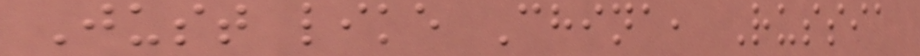Just like China, Russia
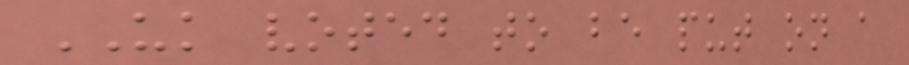UK voted to be put on a
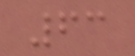63
